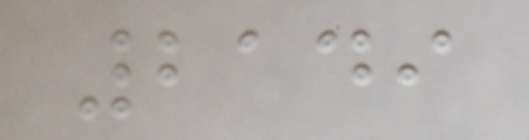2149
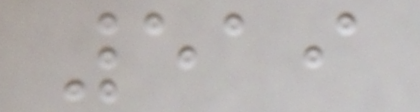519
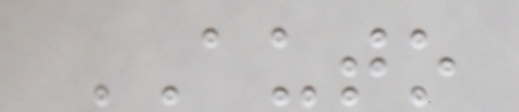AUTO
